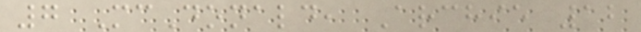7 McDonald, Archie 12
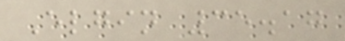Elgin 35.17
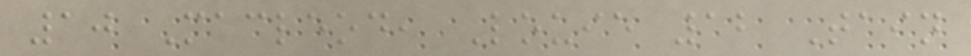10 Macleod, Louie 12 Tain
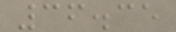36.35
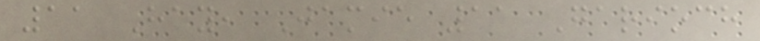11 Hay, Jamie 11 Garioch
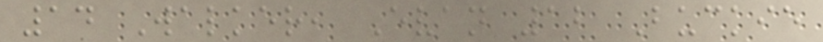14 Walker, Evan 12 Buckie
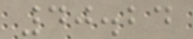40.24
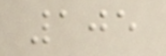105
